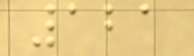121
